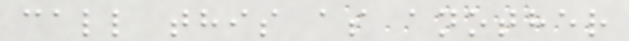call this as another
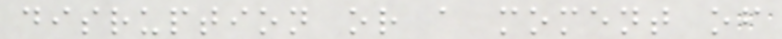disruption or a moment of
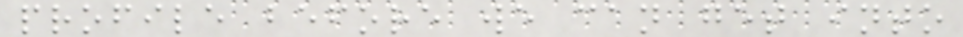profile before we can get into
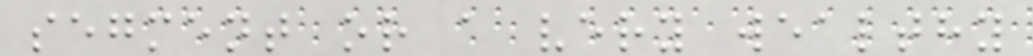segment or a very wealthy
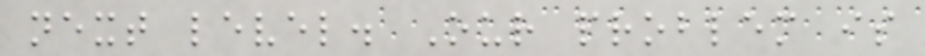next level. Our problem is
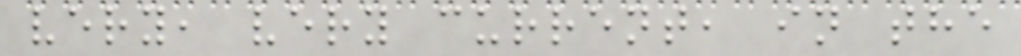very, very current, in the
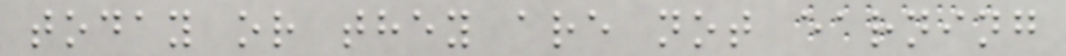today or they are not earning
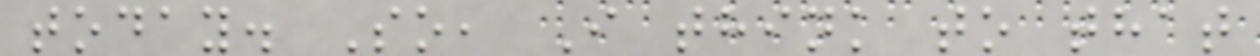today. So, I think to that
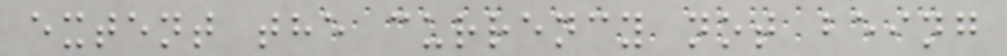extent the currency not being
